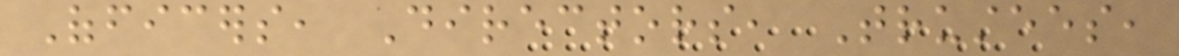Officers, Directors, Trustees,
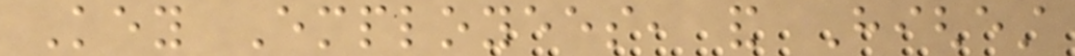Key Employees, and Highest
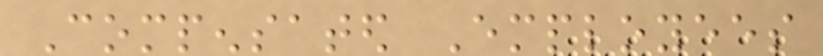Compensated Employees
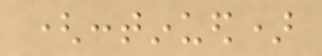(continued)
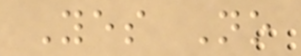Yes No
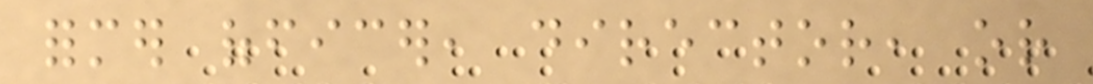former officer, director, or
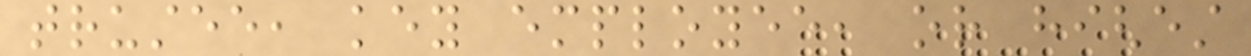trustee, key employee, or highest
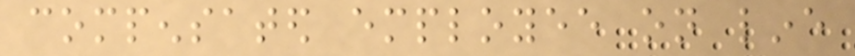compensated employee on line
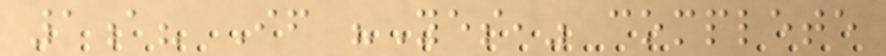1a? If "Yes," complete
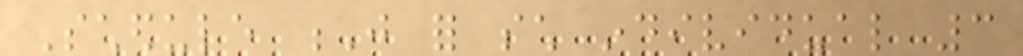Schedule J for such individual 3
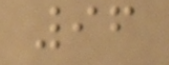96
